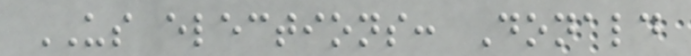US elections: Donald
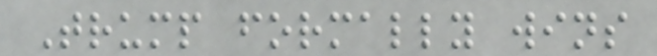Trump formally wins
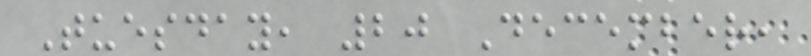Tuesday, 20 December,
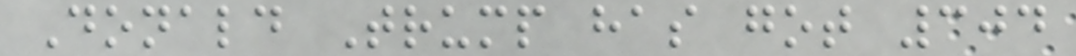Donald Trump has got 304
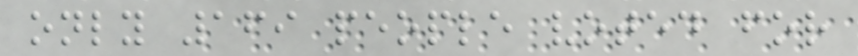only 169 people voted for
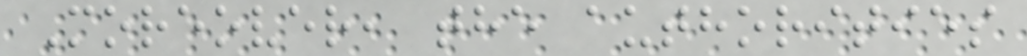Moreover, the authorities
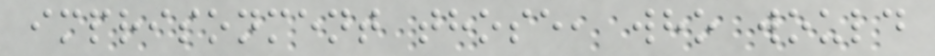imprisonment those, who would
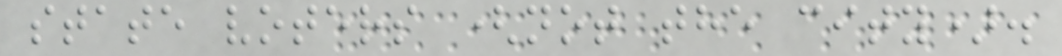state voters (not the city).
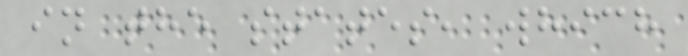in the states, which
